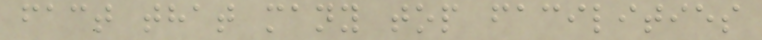fact that many top facilities
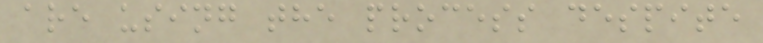are using the process despite
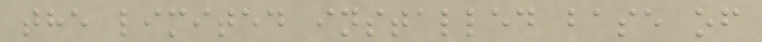the limited installed base of
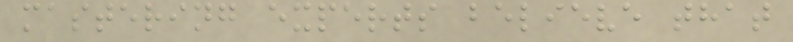mastering experts believe that
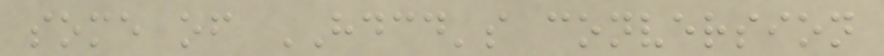some of HDCD's conversion
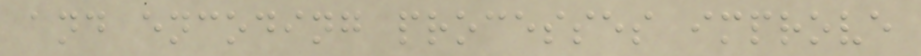and encoding processes improve
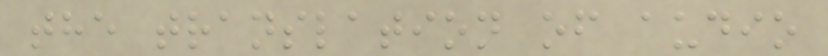the translation of audio
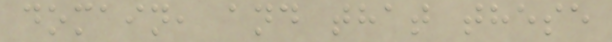domain, and that these
